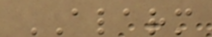ALARM
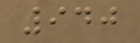940
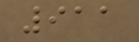911
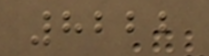8222
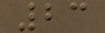23
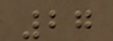27
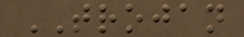TROJAN
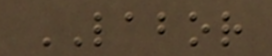LABOR
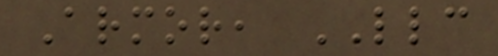Armor, LLC
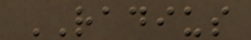RADIUS
